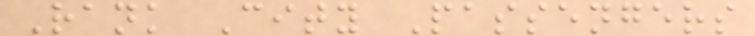Rank City Passengers
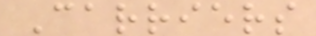Carriers
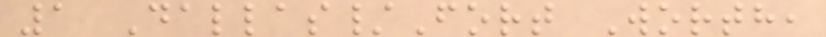1 Dallas/Fort Worth,
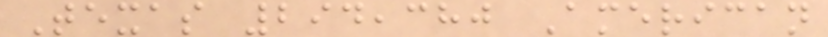Texas 294,380 American
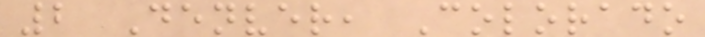2 Denver, Colorado
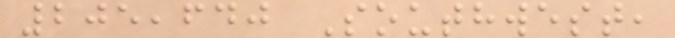205,640 Southwest,
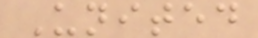United
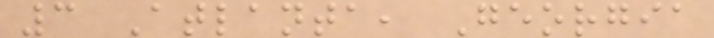3 Atlanta, Georgia
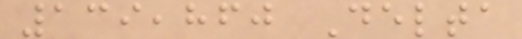139,860 Delta
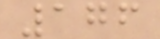176
